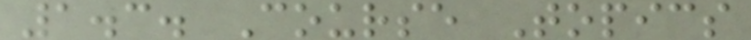1.3. Course Topics
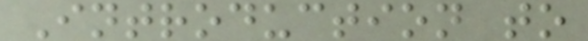Introduction to
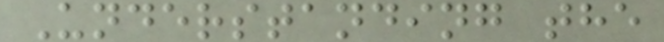Understanding the
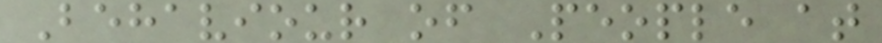Behaviour of People at
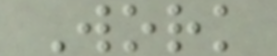Work
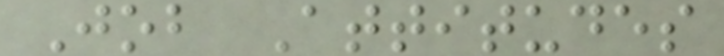Job Attitudes
